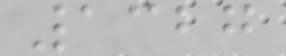1327
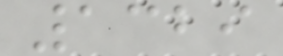1329
